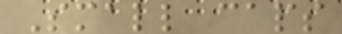Small caps
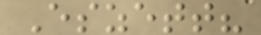Eszett?
